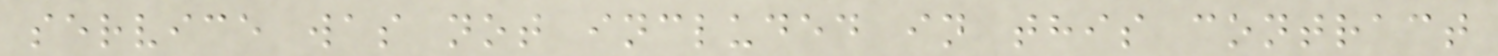service was not included in this contract
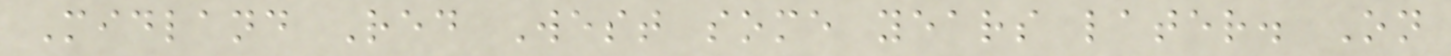Midland Red West some years later. On
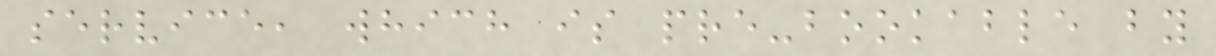service, which is pre-bookable by
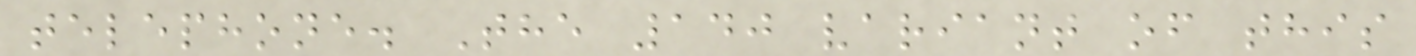telephone. The 140 variant of this
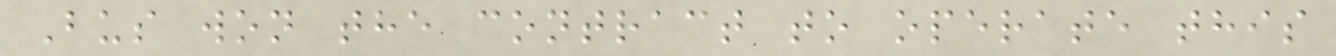Bus won the contract to operate this
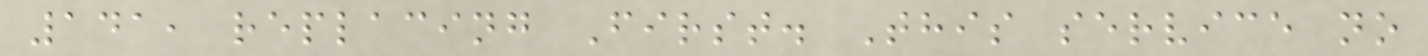141, replacing First. This service no
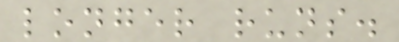longer runs.
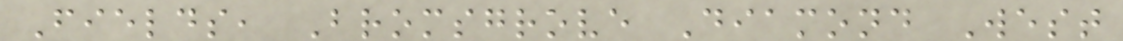Fields, Bromsgrove Diamond West
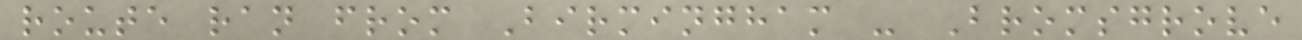route ran from Birmingham - Bromsgrove
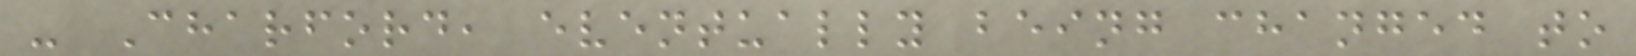- Charford, eventually being changed to
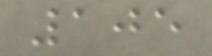105
